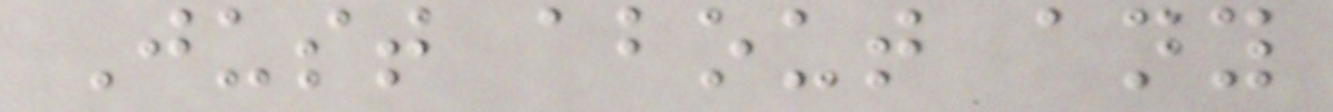Just about any
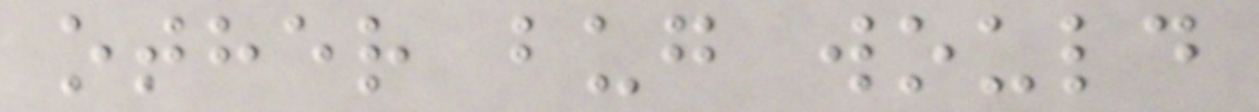other bug would
